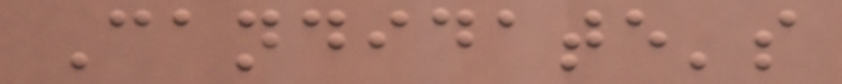Candidate's
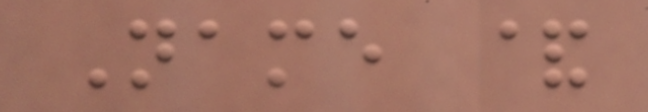Name &
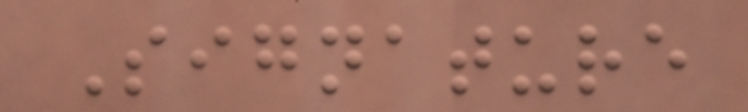Signature
